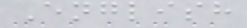English
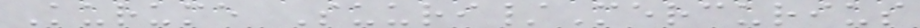Kurume Suuri/Mercurius
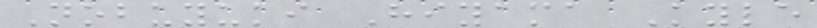Nobuyuki Hiyama Kyle
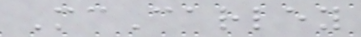McCarley
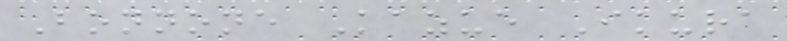Bonnone Kazue Ikura
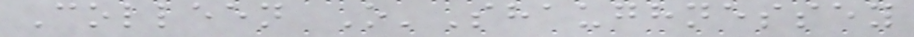Colleen O'Shaughnessey
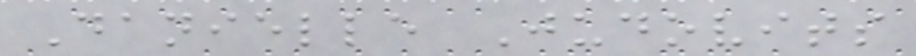Danielle Judovits
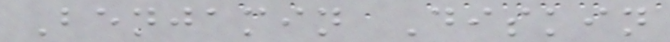Benjamin Diskin
